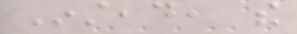Instead, the
